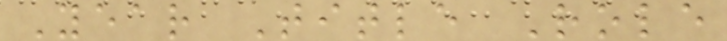Year Title Role
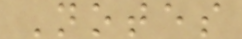Notes
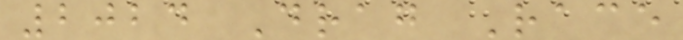2024 Drag Race
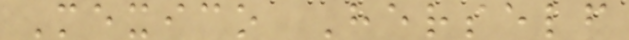Mexico Herself
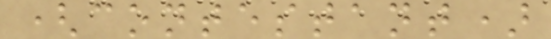(contestant)
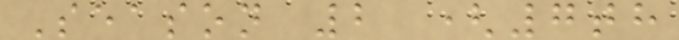Season 2 (7th
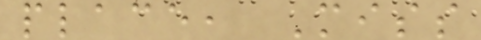place, Miss
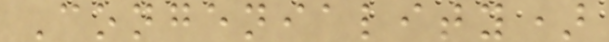Congeniality)
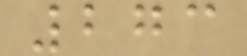273
